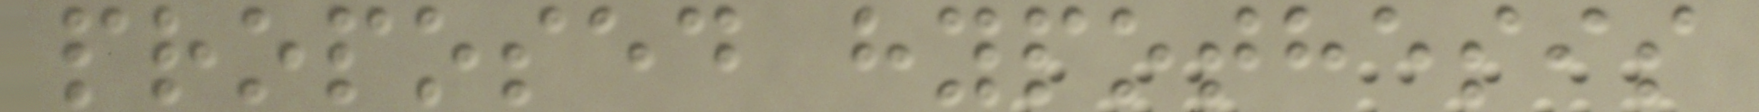proposed hypothesis
